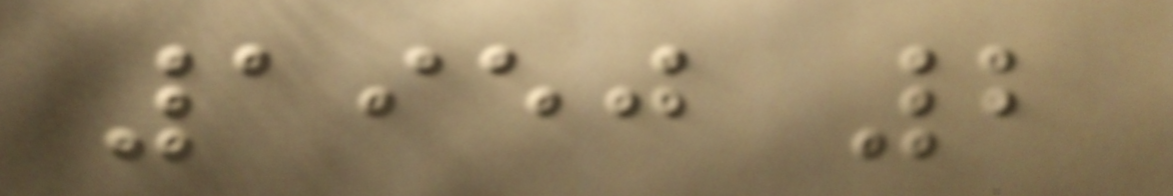1950 2
